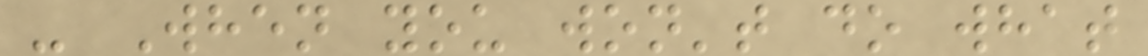- When you won't do what
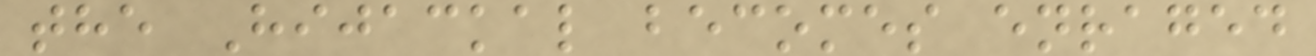the Hijackal becomes enraged
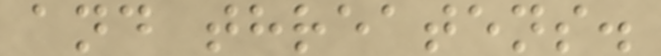and threatens.
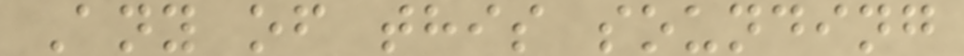Any of this sounding
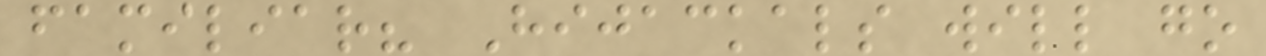familiar? Hijackals will go
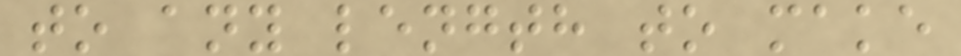to any length to make
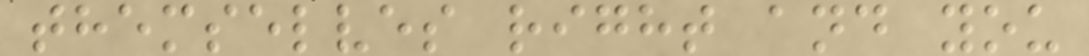themselves right and you
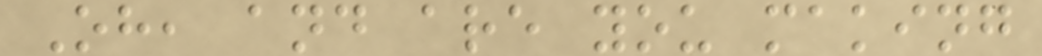Oh, and are you making
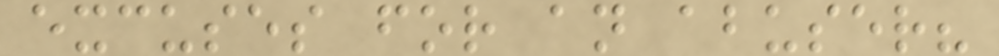excuses for an abuser?
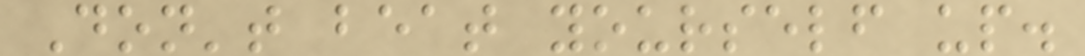Don't beat yourself up.
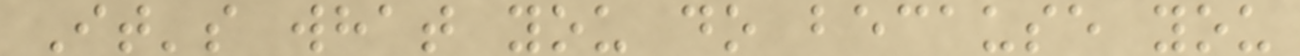It's what you do because you
